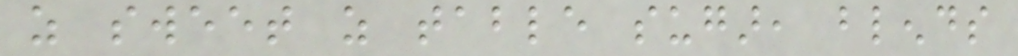as sweet as table sugar, blends
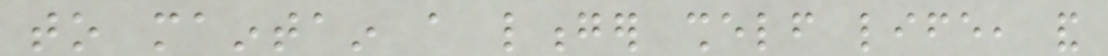to maintain a longer shelf life, and
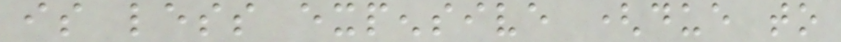is less expensive (due to
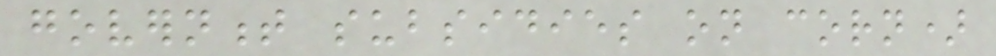government subsidies on corn)
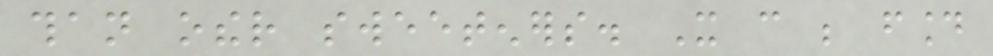than other sweeteners. It can be found
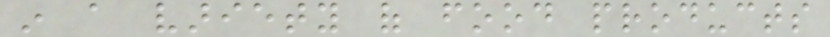in a variety of food products
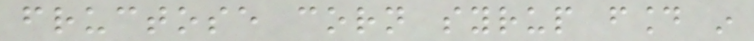fructose corn syrup found in
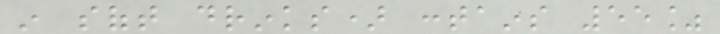in soft drinks) contains 55%
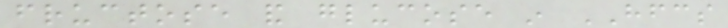fructose and glucose in HFCS
